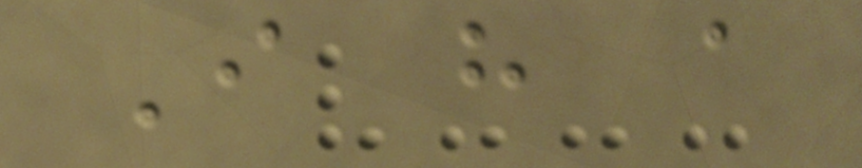I have a
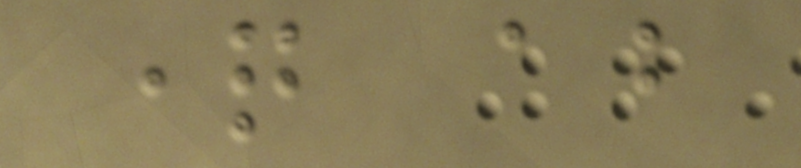question about
